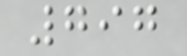797
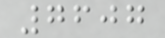7607
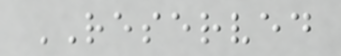RESERVED
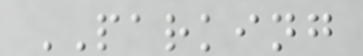PARKING
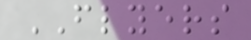FLYERS
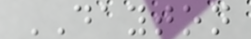DAYTON
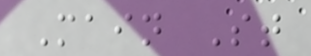Main St
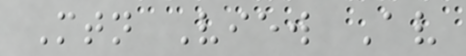Mtn View Av
